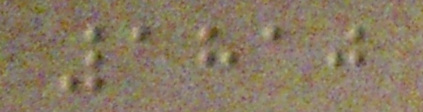1810
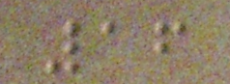16
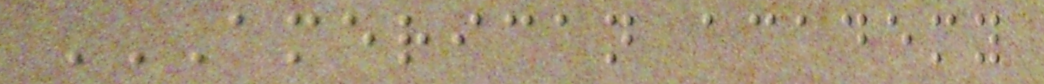AMERICAN ACADEMY
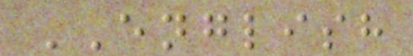ENGLISH
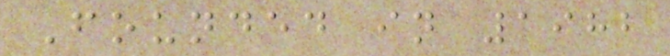Founded in 1982
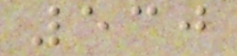530
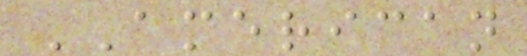AMERICAN
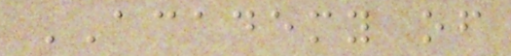ACADEMY of
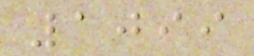1099
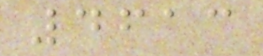4613
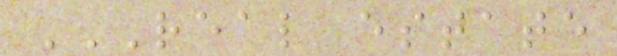REAL ESTATE
